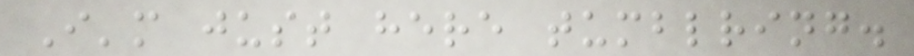I'm just here tumblring.
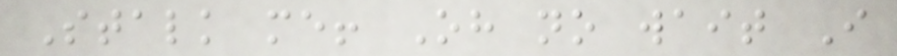Stalk me! Oh no wait I
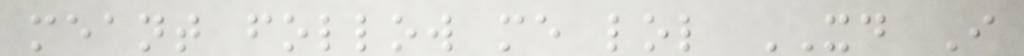meant follow me lol XD I
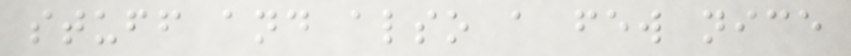stuff and also a few nice
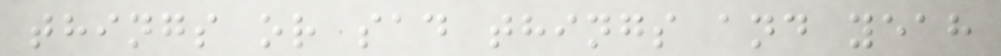things or sad things and yeah
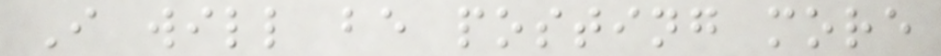I will be posting more
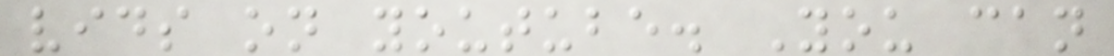vids on youtube. You can
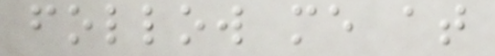follow me at
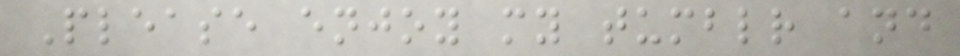Please enjoy my tumblr and
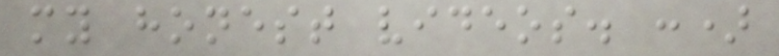my honest videos. :)
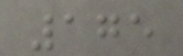175
